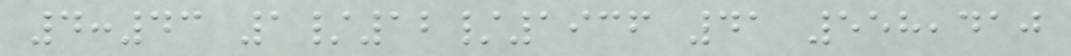4:43 1/12/1936 41 558,410
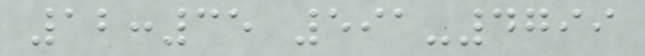12:35 591-4799
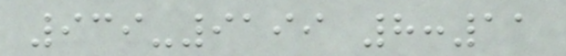939-9199 8:11
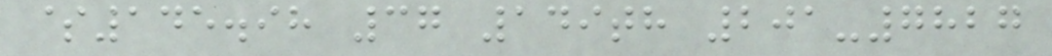$145.98 37 149th 201-7827
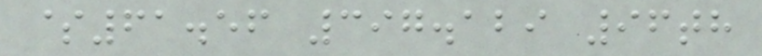$61.56 397.129 96th
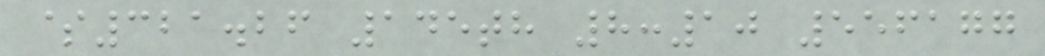$321.26 145th 8:10 556177
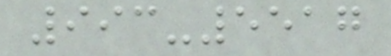993-5517
